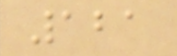121
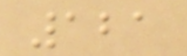121
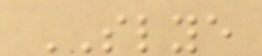SLYE
